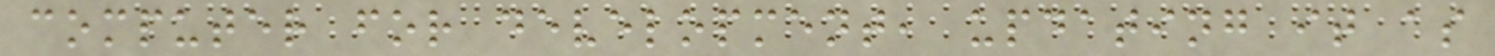computer for development, updating it as
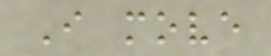I move
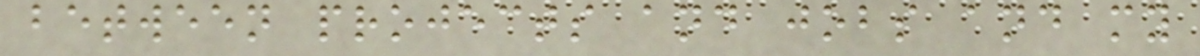between projects and jobs and my
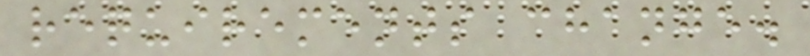requirements change.
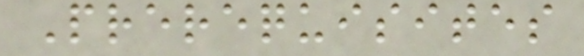Prerequisites
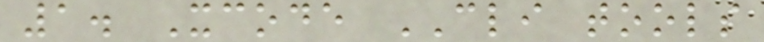1. Xcode CLI tools
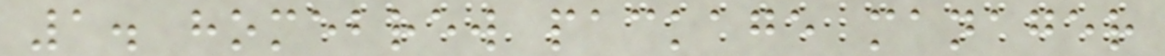1. homebrew package manager
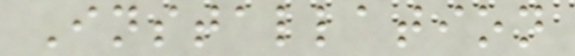Installation
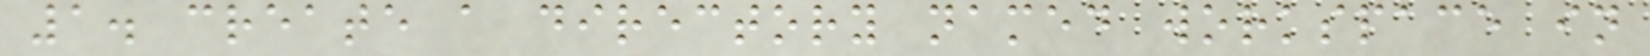1. create a directory named workspace in
